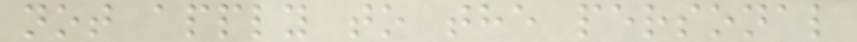not apply to the personal
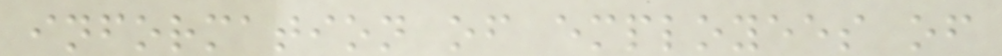information of employees of
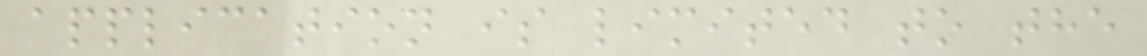application is limited to the
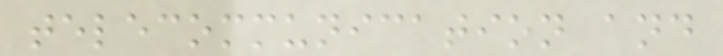telecommunication and
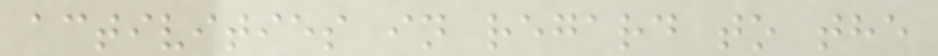activities in regard to the
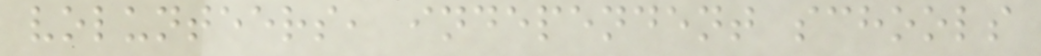volunteers, independent schools
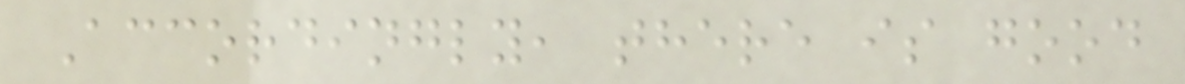Accordingly, there is good
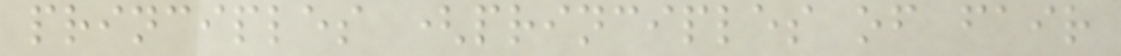principles (principles of fair
